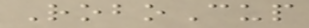RoboCup
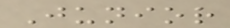Junior
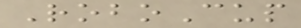RoboCup
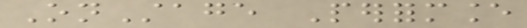OnStage Performance
